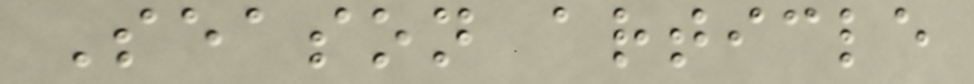Season article
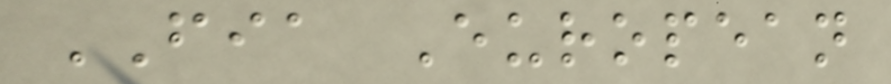FIA European
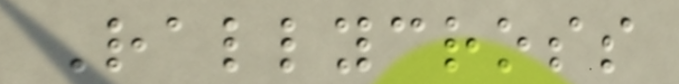Rallycross
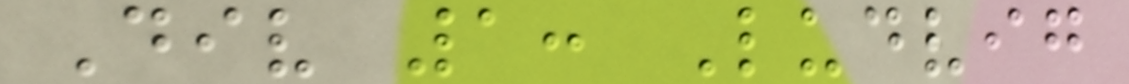Div 1: Ludvig
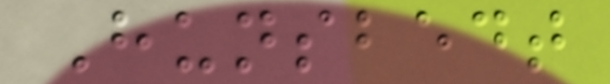Hunsbedt
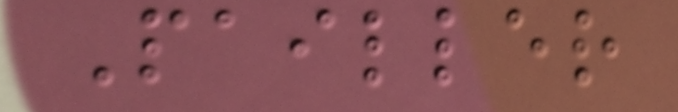Pailler
